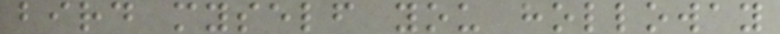bird myself you holloway
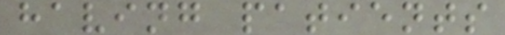having patients
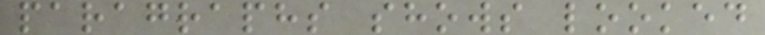paragraphs shows looked
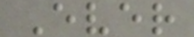Ever
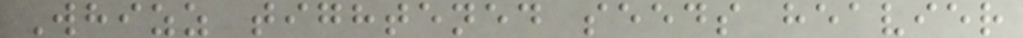Whizz tightened seeds heavier
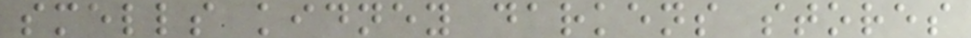smells kidney darkens stores
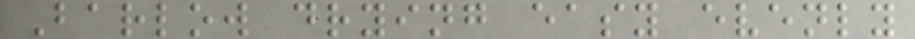Barlow drying easy evenly
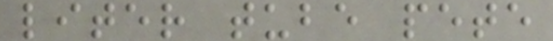liter tube pete
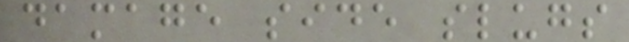damage side slugs
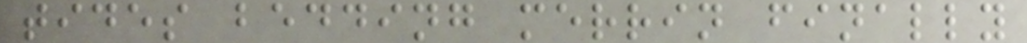tides bedding merrin finally
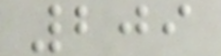209
